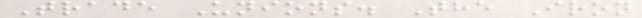Trade Unions. The Iron
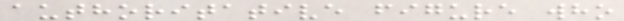authoritative figure who
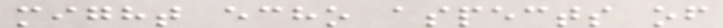might echo aspects of
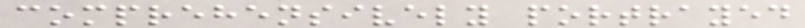comprehensively portrayed
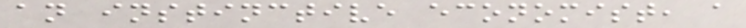an instinctive economist, a
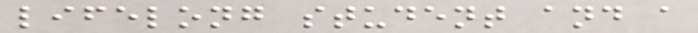lifelong student and a
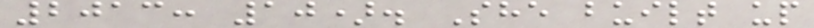2013: 10). She built up
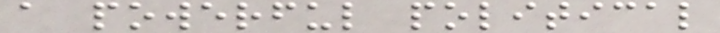a powerful political
